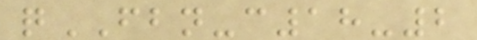qFBN-c18-2
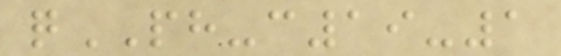qPH-c19-1
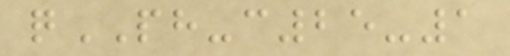qPH-c25-1
